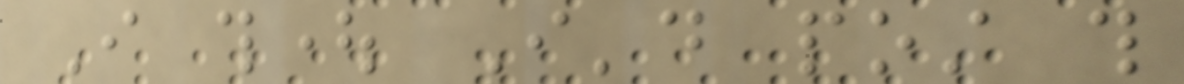I thought I'd post this
